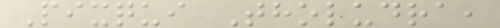Pixqui Tholudra,
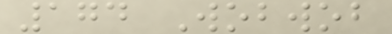174 Wobwob
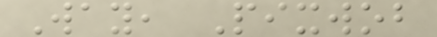Way, Pixwob
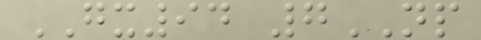GX94 7NP
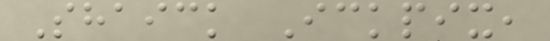Shaick Ickpix,
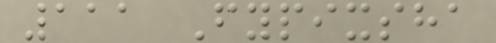111 Fypixsha
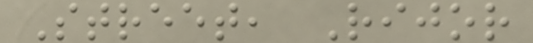Street, Rijor
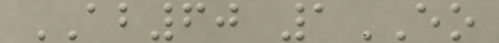AB60 1EO
